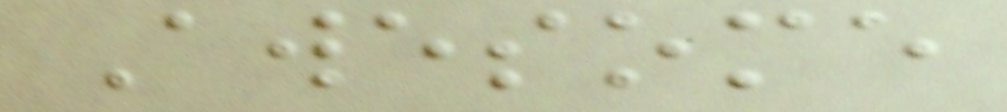Awesome
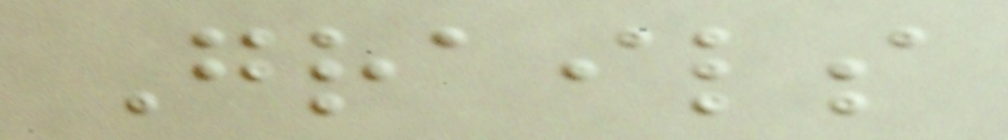Grails
